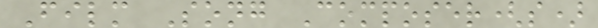Film Song Composer(s)
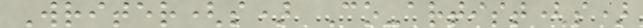Writer(s) Co-artist(s)
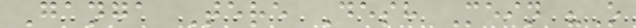Ganga Tere Desh Mein "O
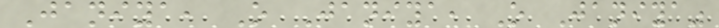Janiya, O Janiya, O Janiya"
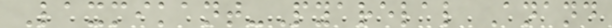Laxmikant-Pyarelal Anand
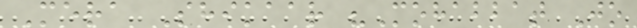Mera Shikaar "Mohabbat Jo
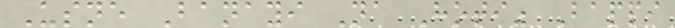Usne Banayi Na Hoti" Bappi
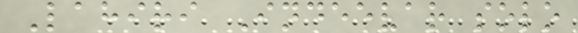Lahiri Indeevar solo
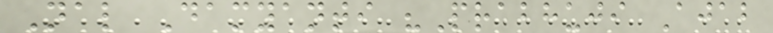Nal Damyanti "Prabhuji Ajab
